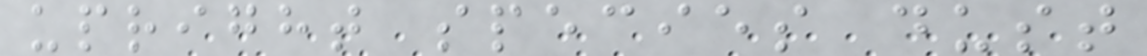upright species dust
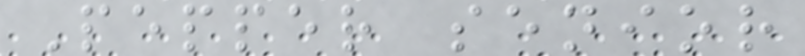Pepper senior
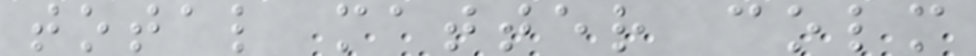total matter colm
